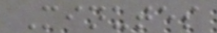Minutes
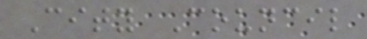City Council
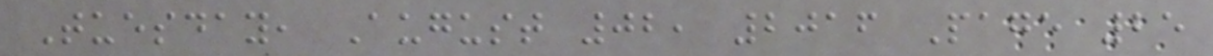Tuesday, August 02, 2016 Page 25
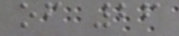of 26
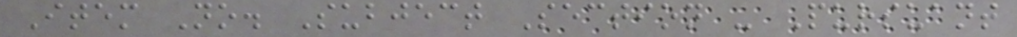Item No. Subject Section - Pursuant
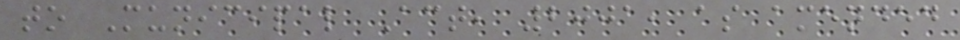to Municipal Act, 2001, as amended
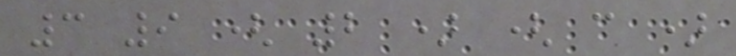3 9 ( 2 ) ( c )
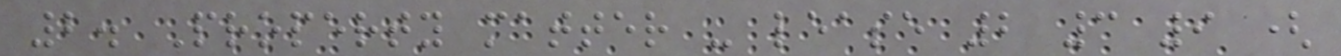2. Property matter - lease 2 3 9 (
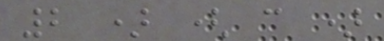2 ) ( c )
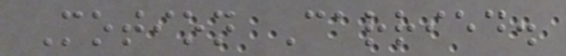Motion Carried.
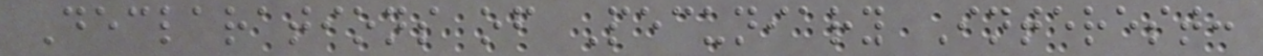Declarations of Pecuniary Interest:
